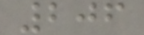206
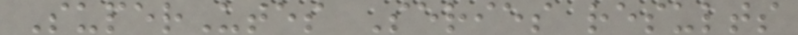SuperUtes Series results
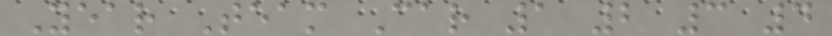Year Team Car 1 2 3 4
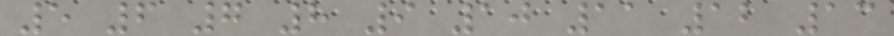5 6 7 8 9 10 11 12 13
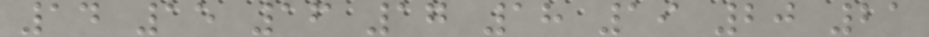14 15 16 17 18 19 20 21
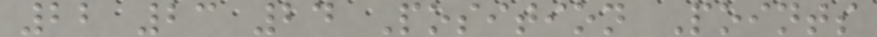22 23 24 Position Points
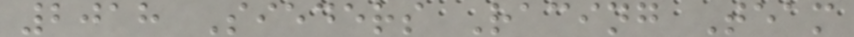2018 Sieders Racing Team
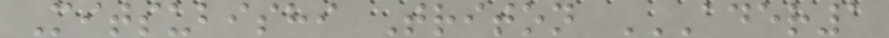Mitsubishi Triton ADER1
